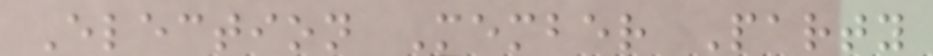Election Member Party
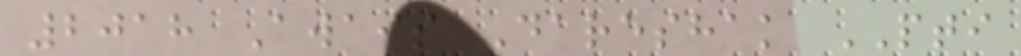2018 Awais Dareshak PTI
